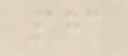173
